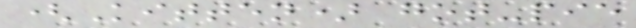(Kitten) got-pie
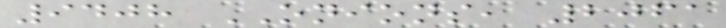9408 ONIONS, 2061
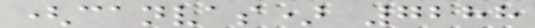(canvas) 7288
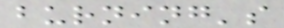burning's
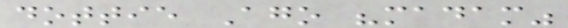dottie Ago "madam"
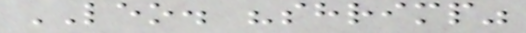LEO. "shrimp"
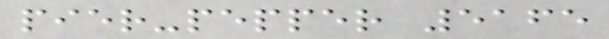pier-pepper 5165
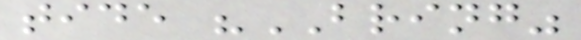tide "BRING"
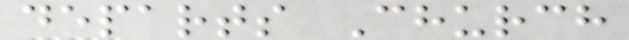departs Church
